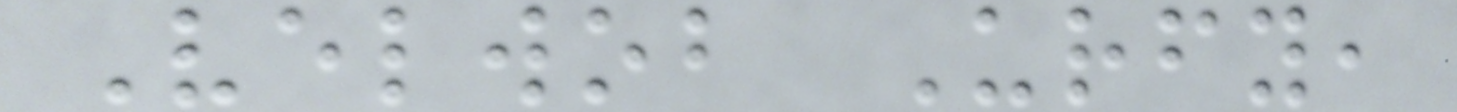Velwob Urfy,
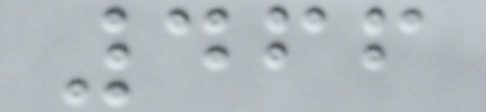466
